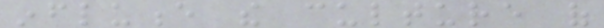influence the culture of
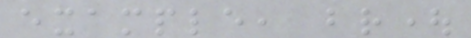example, brought
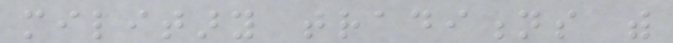military traditions with
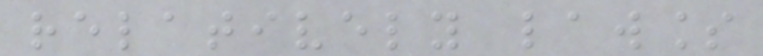relatively lawless
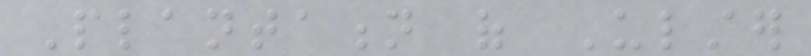Plantation of Ulster
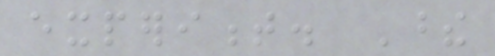experiment. These
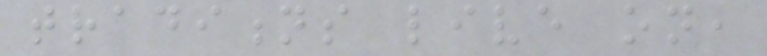traditions live on,
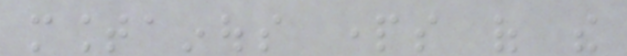mountainous parts of the
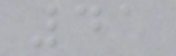41
